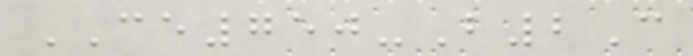CE750-B2C
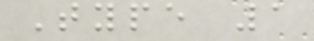Type 1
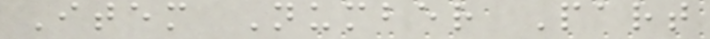Item Number Part
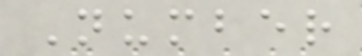Number
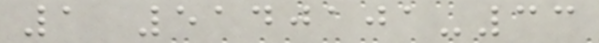1 5140101-33
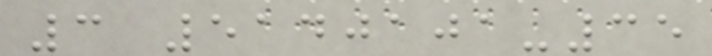3 5140101-35
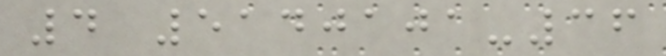4 5140101-36
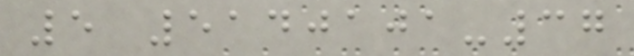5 5140101-37
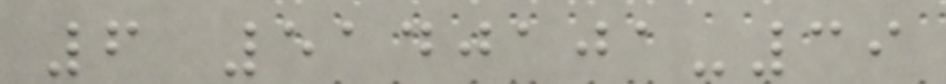6 5140101-39
